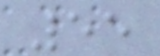55
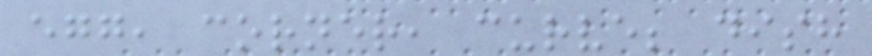egg, corner, curve; dish
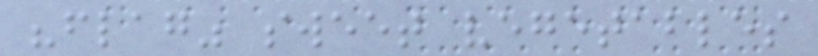"flag" sweet vegetables
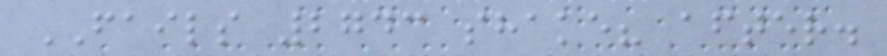FAILS 2743 shake? after.
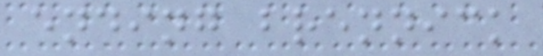ending brennick
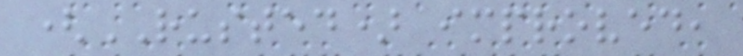(RUSTED) improved,
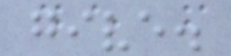give.
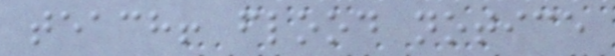teach! flood notice
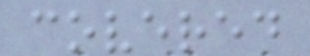covered
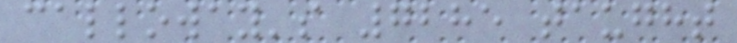calloway's 7285 taught
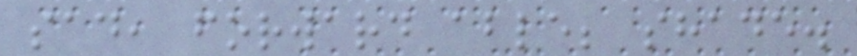sad, forward able; shade.
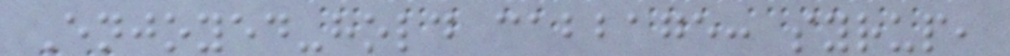Enjoyed-hold cabbage: syrup,
